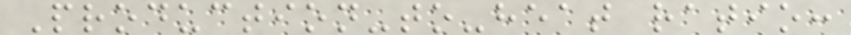Production-to-heat ratio:
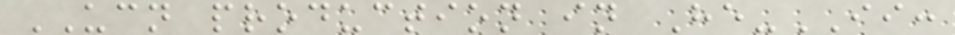UCN production in He-II:
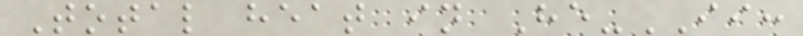Total heat in He-II:
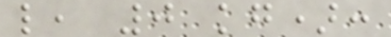l, 0 kg):
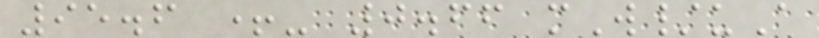95.6 +- 0.66 mW/uA
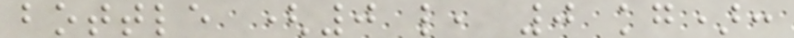bottle (0 l, 0 kg):
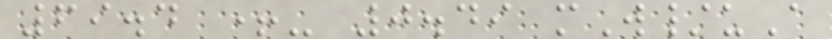69.4 +- 0.49 mW/uA
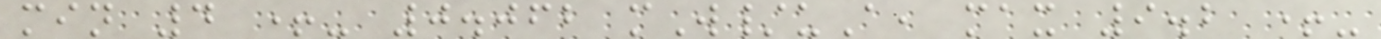min 4 +- 0.062 mW/uA, max 9.2 +-
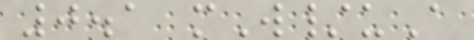0.1 mW/uA
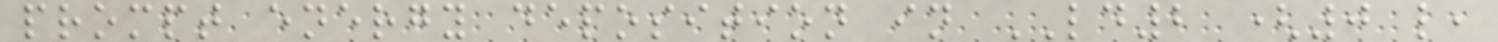prompt energy deposition in LD2 (0 l,
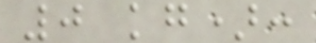0 kg):
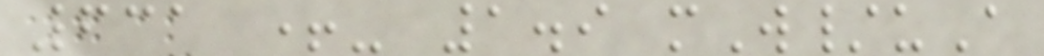631 +- 1.9 mW/uA
